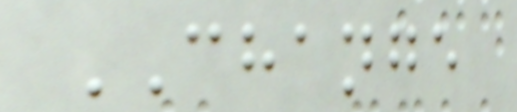CHANGE
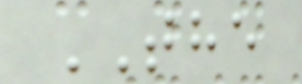THE
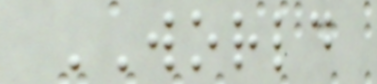WORLD
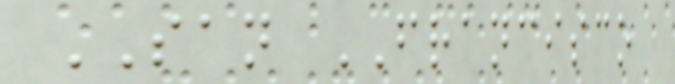SAN FRANCISCO
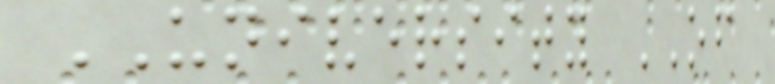UNIVERSITY OF
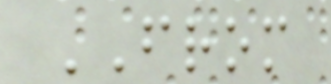FROM
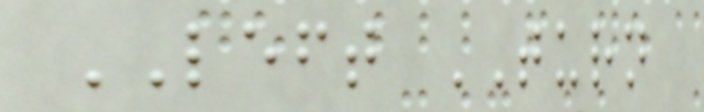LEFT TURN
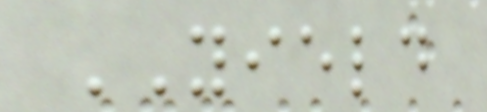YIELD
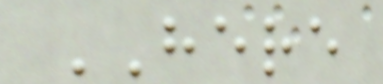HERE
